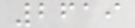2619
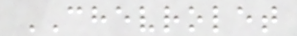CHEVROLET
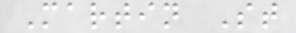Martin St
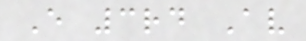E 3rd Av
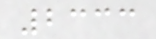2333
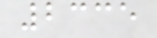2335
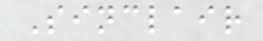Sinclair
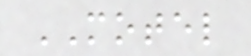MOTEL
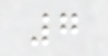7
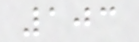103
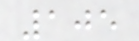105
